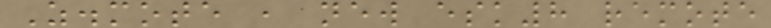Z.mote , new esk8 remote
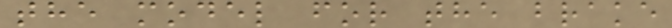the model for the brake
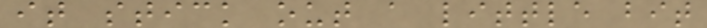it stick out a little bit
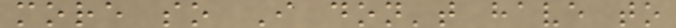more so I don't have to
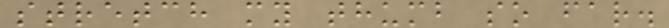stretch my thumb so far.
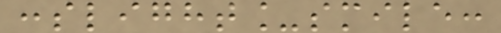:slight_smile:
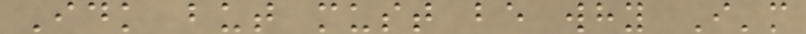Idk but must be why I'm
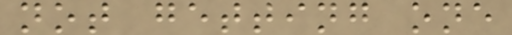not getting one
